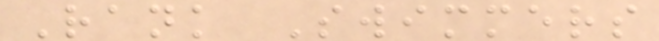Rank Swimmers
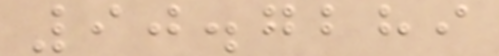90.7289
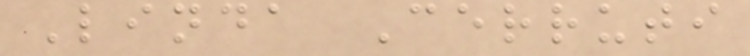Linda Cerruti
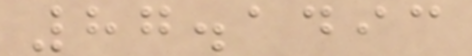87.1493
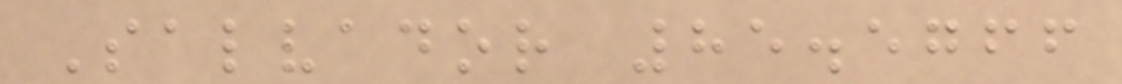Salvador 85.5766
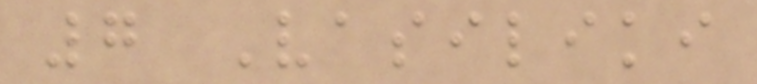7 Vasiliki
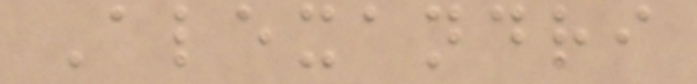Alexandri
